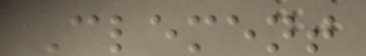Clement
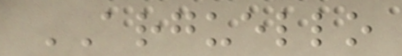ARGUELLO
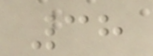38
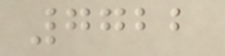7722
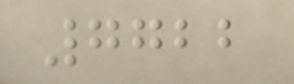7722
